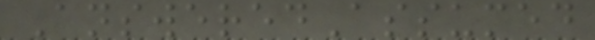AnsweredAssumed
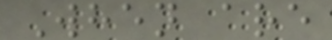When are
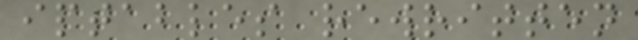iptables rewritten
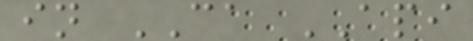in CA API
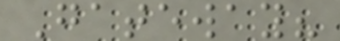Gateway?
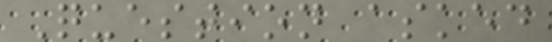Question asked
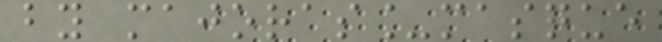by majoras_masque
